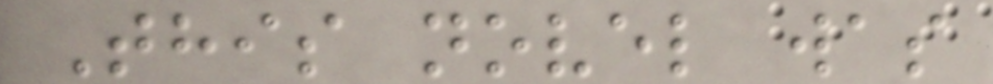This novel was
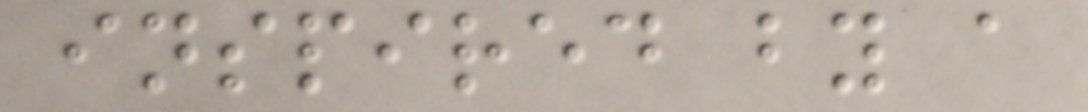inspired by a
